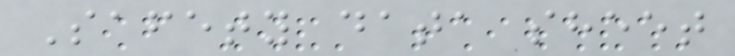Safety data sheet
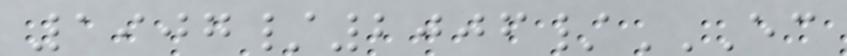1907/2006/EC
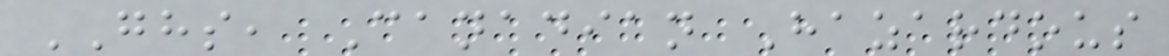GHS, Canadian Hazardous
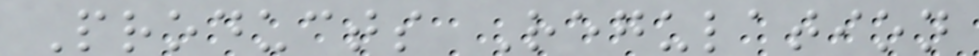Products Regulation
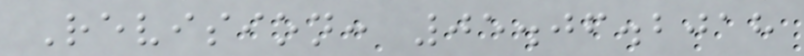Revision: 05.06.2018
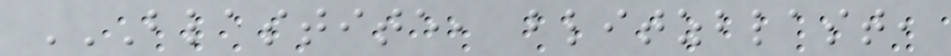BLASTITE, BLITZBLAST,
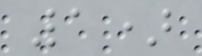1)
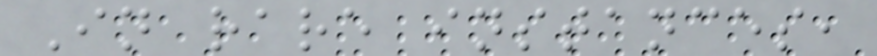In rare instances,
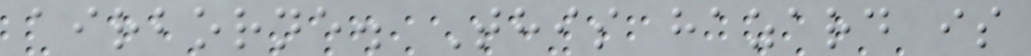airborne. This hazard is
